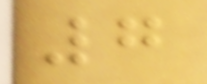7
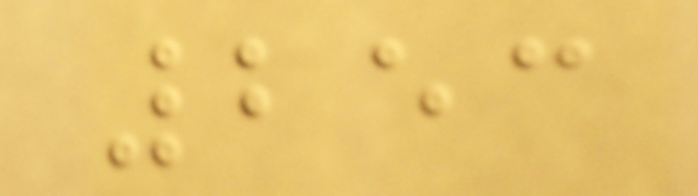253
